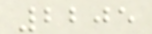2205
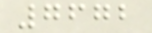7672
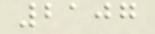2107
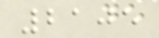2105
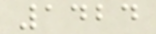1424
